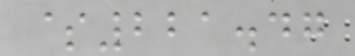$221.47
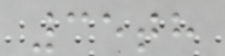35th
